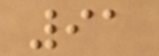91
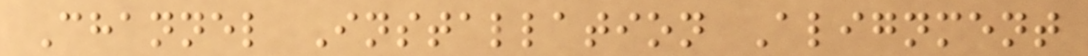Channel Installation Alignment
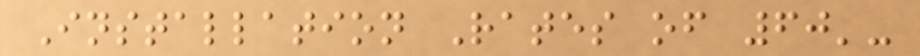Installation Rates of 60'-
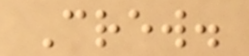Crew.
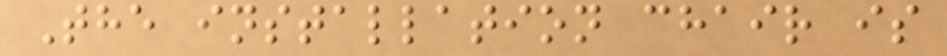The installation chair is
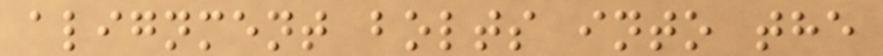alignment bolts into the
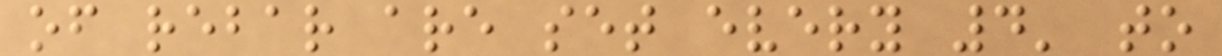of rebar are set every 4' to
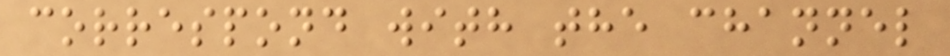correspond with the channel
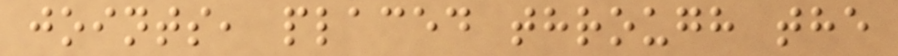joints, placed through the
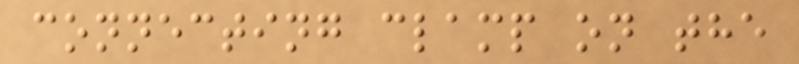connecting clamp on the
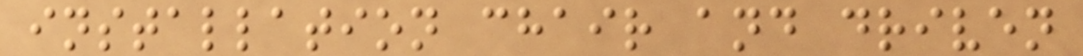installation chair and driven
